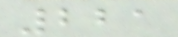221
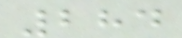284
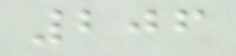206
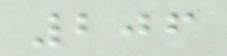206
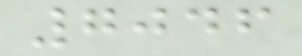7046
